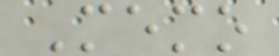Memo
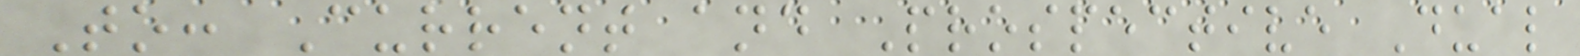To: Current and Prospective Dual
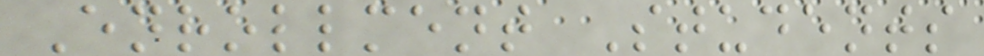Enrollment Students
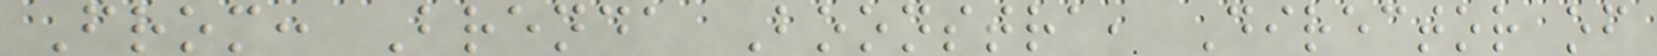From: Brenda Boonstra, Director of
